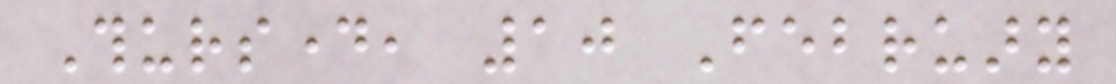Thursday, 10 February
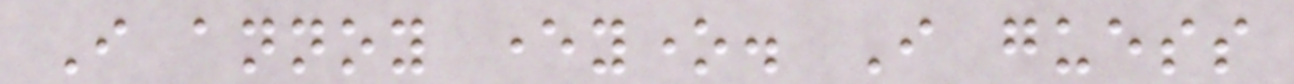I annoy everyone. I guess
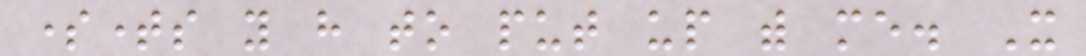sometimes you have to put up with me. It
